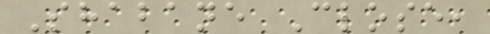Shabane Close,
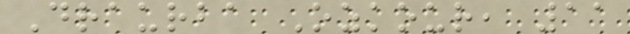Draurba Ozkour, 11
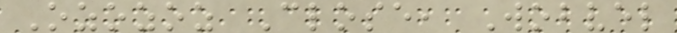Ozozoz Close, Wobvel
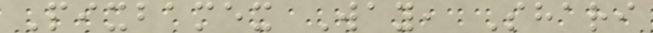Pixbamex Way, Shari
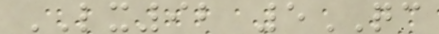LX92 5QC
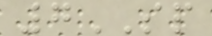7SP
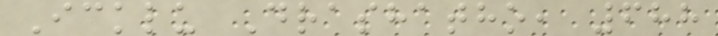Icklu Drashatho, 688
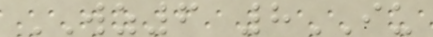WZ6 8IU
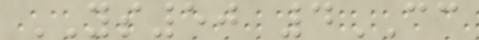YS50 4CC
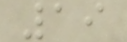19
